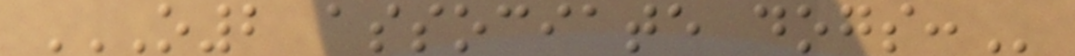O2 ASSOCIATE DOGS:
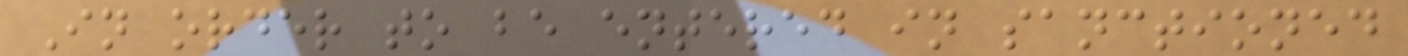In order to be entered in sanctioned
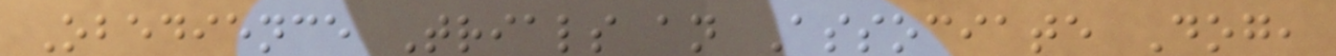Obedience Trials an Associate Dog,
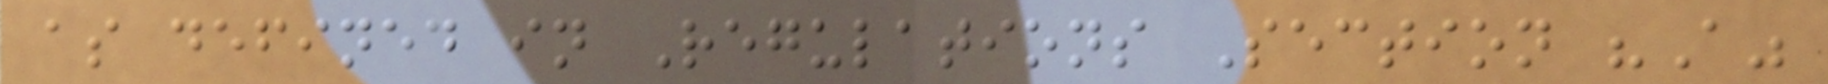as defined in Regulations Section "A"
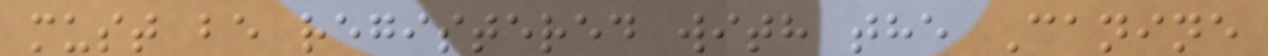must be registered with the Canine
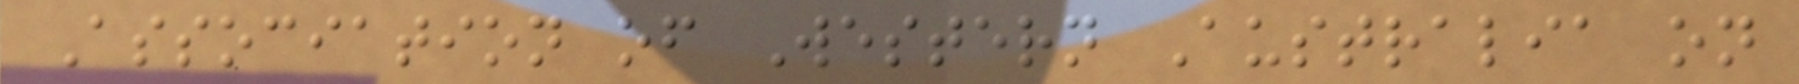Association of Western Australia on
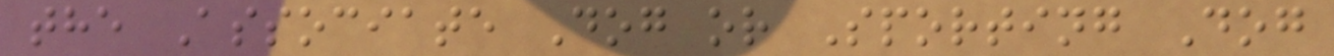the Associate Dog or Sporting Dog
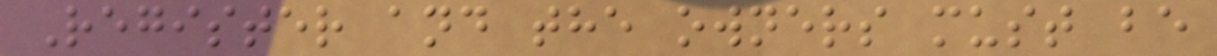Register and the owners must be
